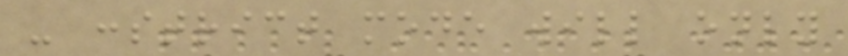- :strict mode will only
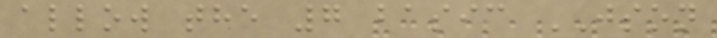allow the 7 basic JSON
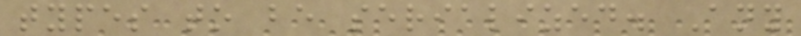types to be serialized. Any
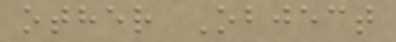other Object
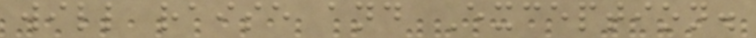will raise and Exception.
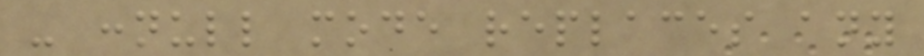- :null mode replaces any
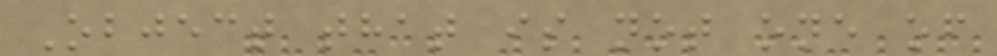Object that is not one of
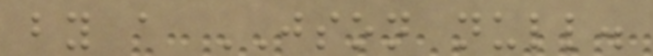by a JSON null.
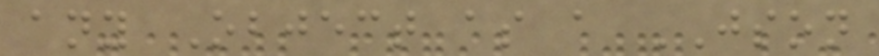any Object as a JSON
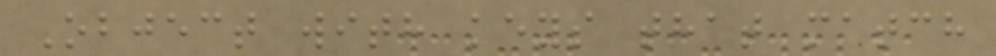Object with keys that match
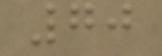70
